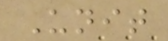Unit
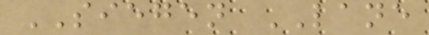SIEGEN LANE
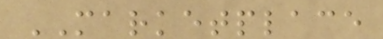MARKETPLACE
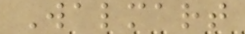Walmart
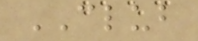CLUB
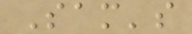Sam's
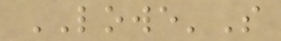LOWE'S
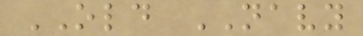OLD NAVY
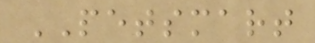PETSMART
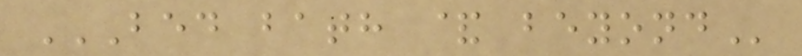BED BATH & BEYOND
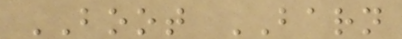BOOT BARN
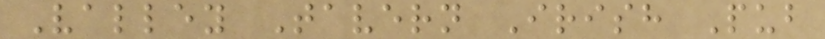Valley Tavern Irish Pub
